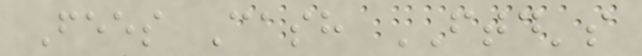Fees Cash FTD's
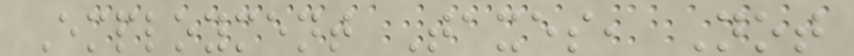Employment Taxes, Not
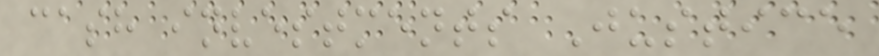cash investments Justice
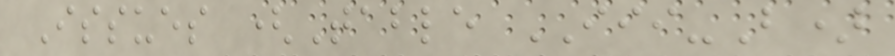Issues (Table III-B)
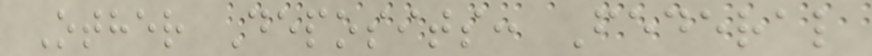Other Deposits: Federal
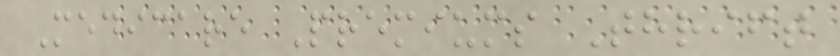Medicare Premiums Thrift
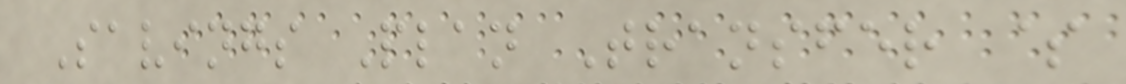Savings Plan Transfer $
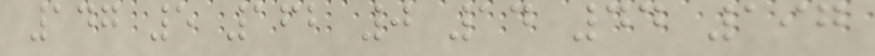147 5 162 0 14 44 197
